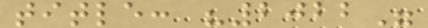title: "2022"
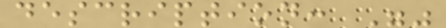description: ""
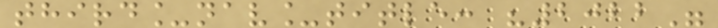third_nav_title: "2022"
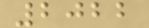2022
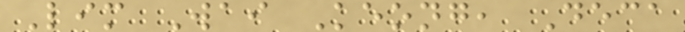Lim Wai Keong, Deca
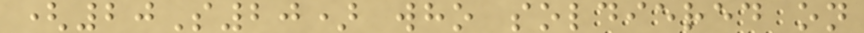(20S20) who soldiered on
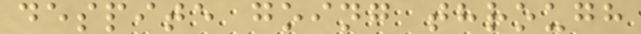despite going through
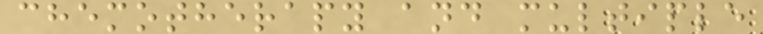chemotherapy and multiple
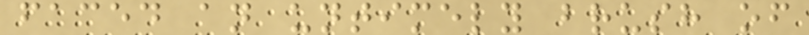faced an untimely brush of
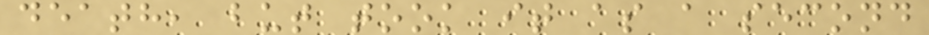death, but took it as a second
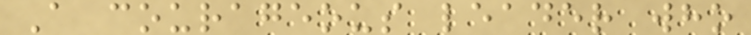A courageous leader who
